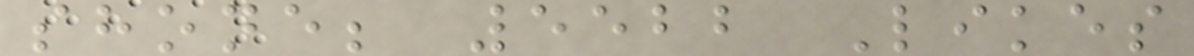shone; 5522 Likes
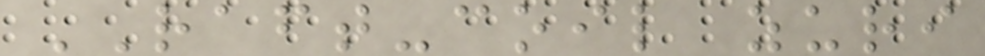RAFT-coil zuri
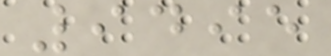9495
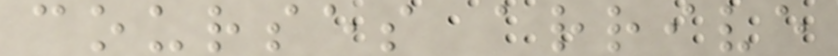courses arrive
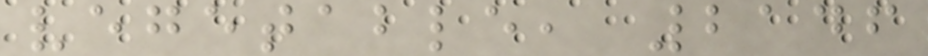vegetable, 2146
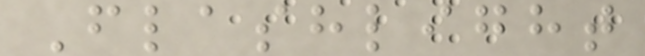Flashlight
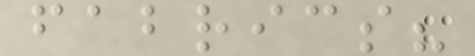fabrics?
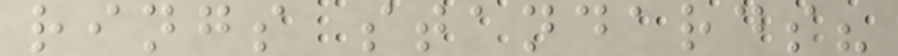rings standards?
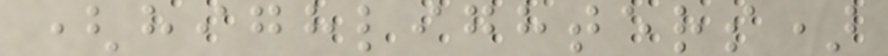(highlighters)
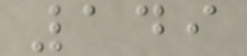149
